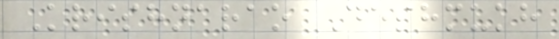Krishnarao Deshmukh
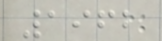1962
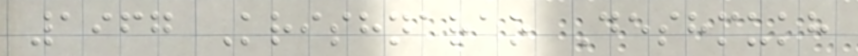1967 Krishnarao Deshmukh
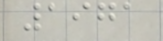1971
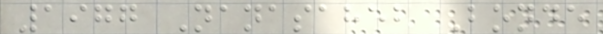1977 Nanasaheb Bonde
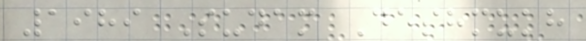1989 Sudam Deshmukh
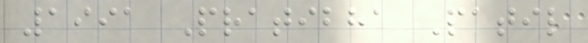1991 Pratibha Patil
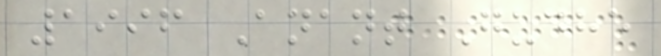1996 Anant Gudhe
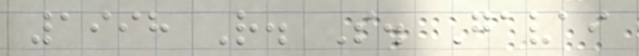1998 R. S. Gavai
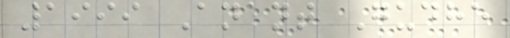1999 Anant Gudhe
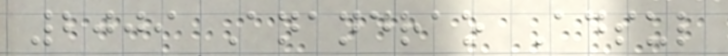2009 Anandrao Adsul
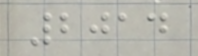2014
